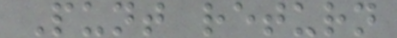Punt return
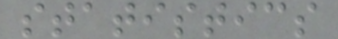statistics
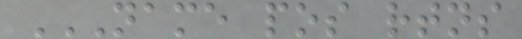NAME POS RTNS
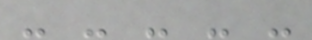- - - - -
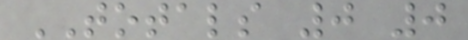TOTALS 0 0
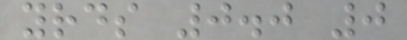yrds 0.0 0
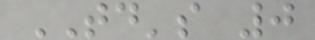TD's 0
